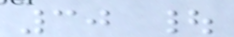30 |
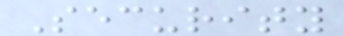Security
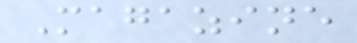Magazine
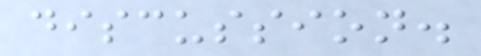discussion.
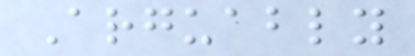Arguably
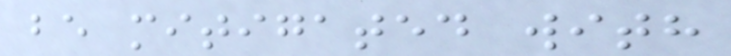be mitigated with
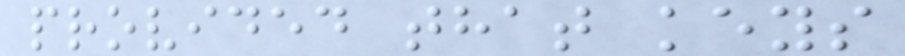provided that keys
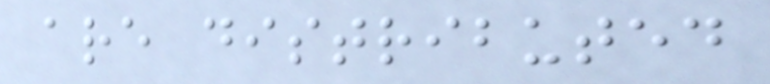are distributed
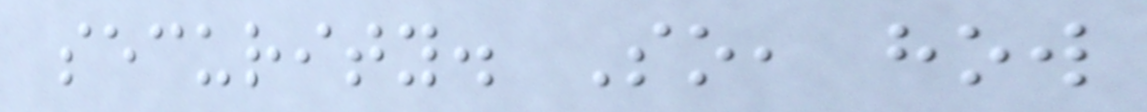security. So, how
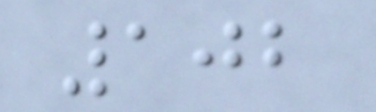102
